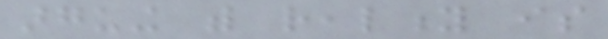arguing with reality is
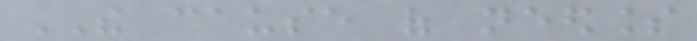THE cause of needless
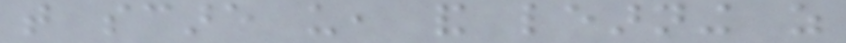that scare us, and learning as
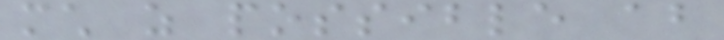much as possible about
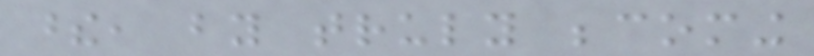these, by truly becoming
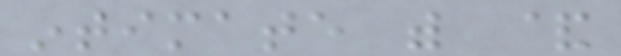intimate with &
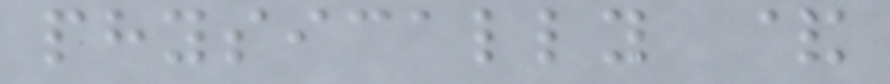physically &
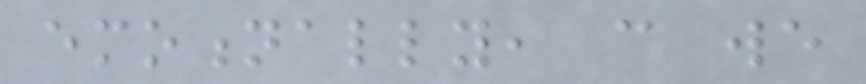emotionally, can we
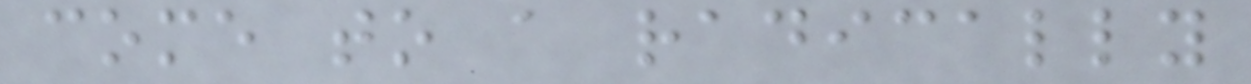come to a radically
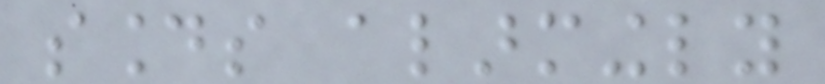sounds alarmingly
